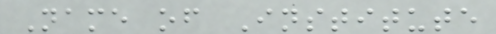Name of Institute
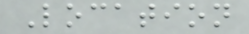Location
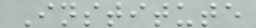Institute
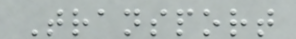Transport
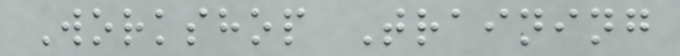Workshop Training
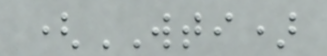(WTI)
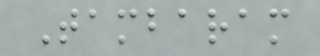Tambaram
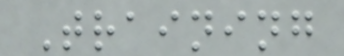Training
